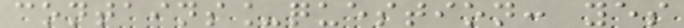contains_question: yes
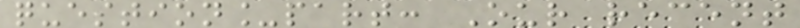question_part: Our recent
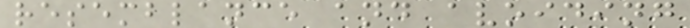resemblance and avoiding
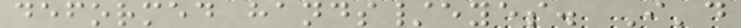deformed hands/eyes. I'd
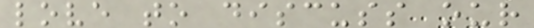love to discuss our
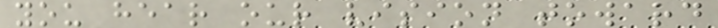you hear our vision toward
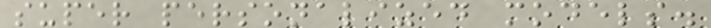super personalized models.
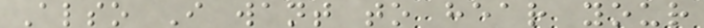Also I want to hear your
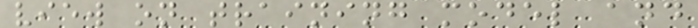view on training model and
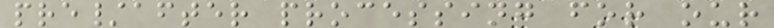pre/after processing for our
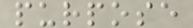purpose
